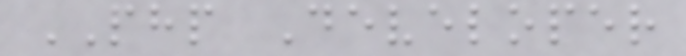PHP Developer
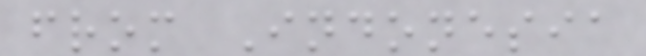from Indonesia
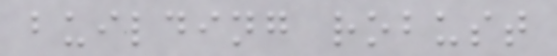building robust
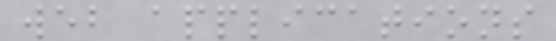web applications
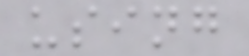using
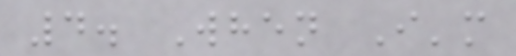4. When I'm
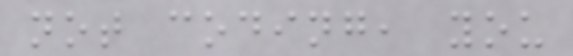not coding, you
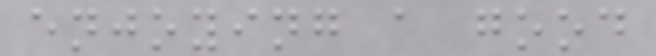enjoying a good
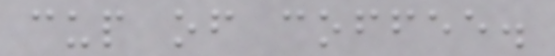cup of coffee.
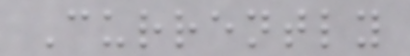Currently
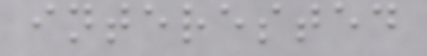interested
